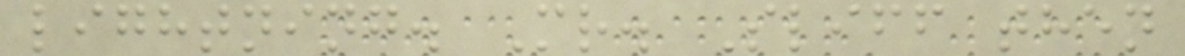lightning. Mr. Sliff then
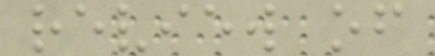review of
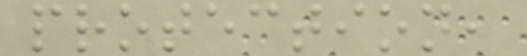protection,
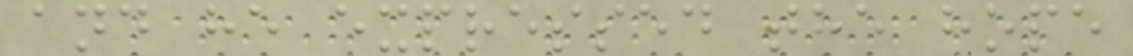and he expressed the hope
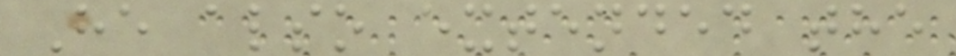He also extended the
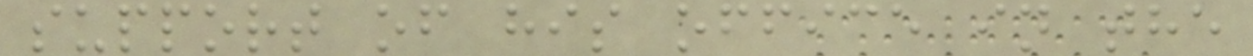support of his office in the
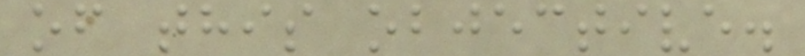of this objective.
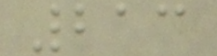213
